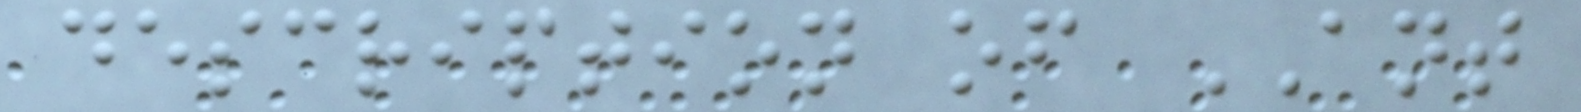description of ANT
